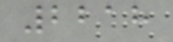2218
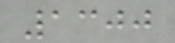1300
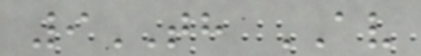9TH AV
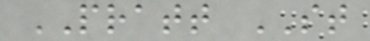PRATT ST
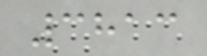3813
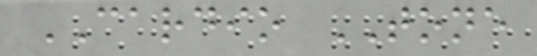CARDIO TONE
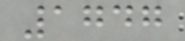1747
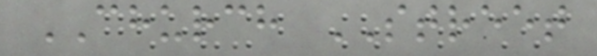CHURCH STREET
